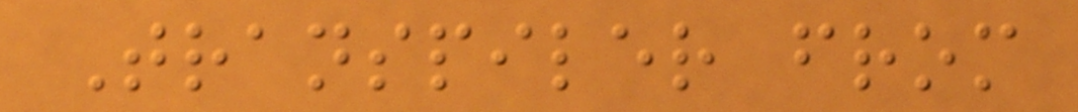Transpiler from
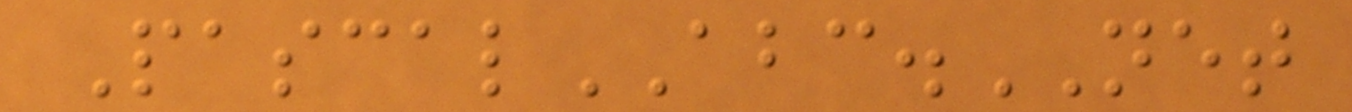PascalABC.NET
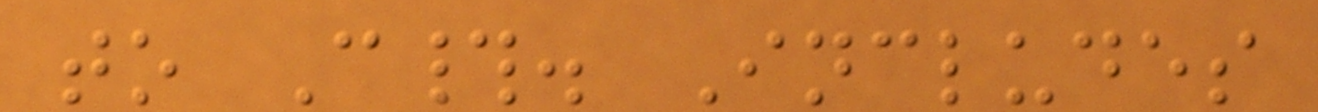to C#. Includes
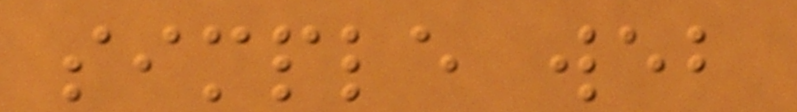simple web
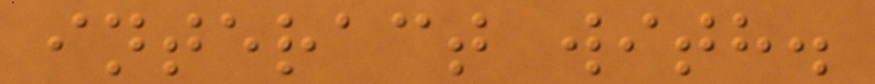interact with.
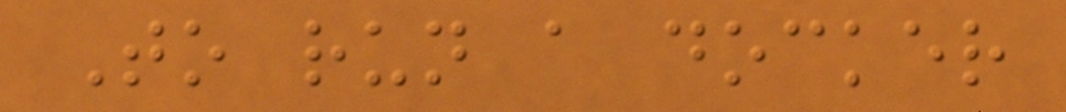To run a docker
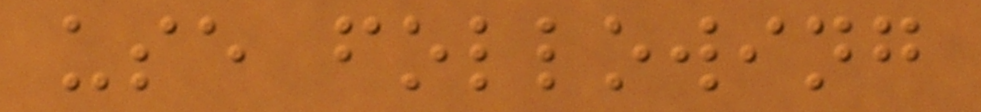use following
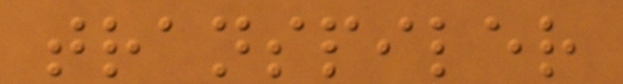transpiler
